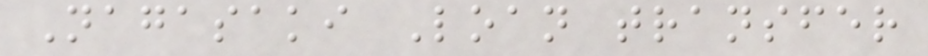Nagasaki Loan transfer
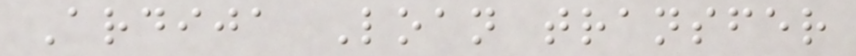Ardija Loan transfer
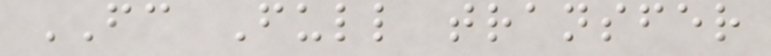FC Full transfer
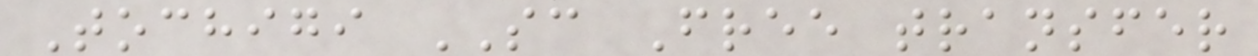Tochigi SC Free transfer
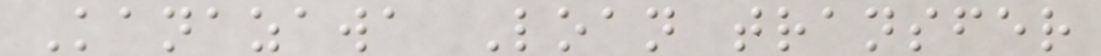Kanazawa Loan transfer
